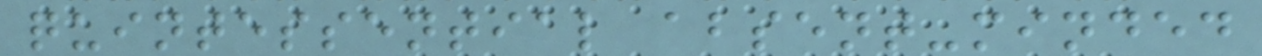quintessential absent-minded
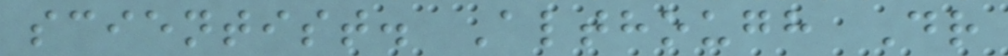scientist. Although Dr
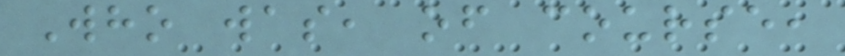Who was, of course,
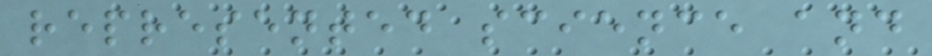represented science and
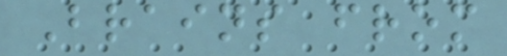Brains from
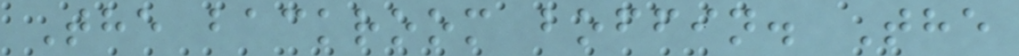The backroom boffin. The
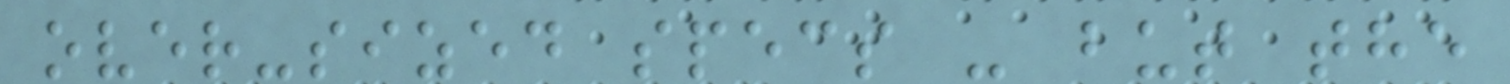over-sized specs - but the
